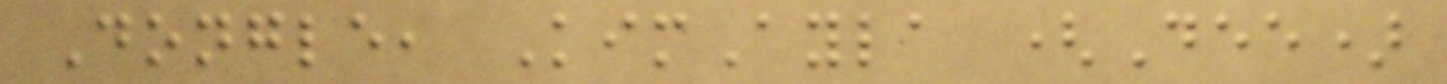Dongle, KimAyla (Dee)
